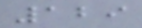129
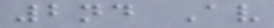2nd Av
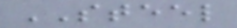STEEL
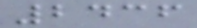2436
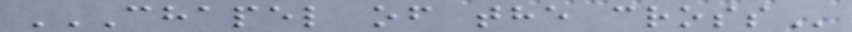CHAPEL OF THE CROSS
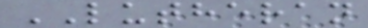LUTHERAN
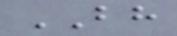BH
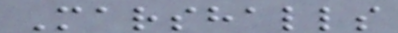Marshalls
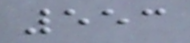553
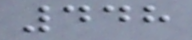448
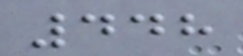448
